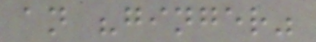an "ginger"
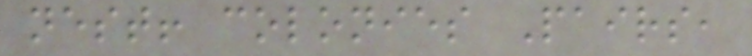nest! colonies Pairs,
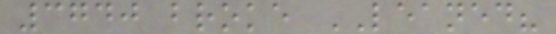3740 broke LEANED?
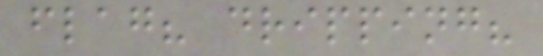flag? dripping?
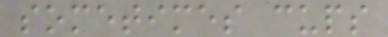sometimes cups
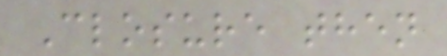Closure then
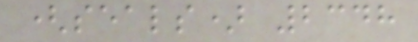(seals) 2348
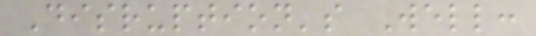Disruption's Well:
